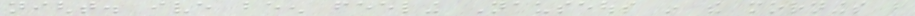night. ive been feeling Nauseous in the mornings but
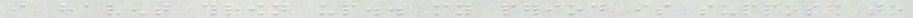i havent thrown up.. my period is supposed to
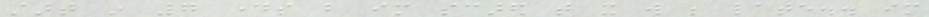start in 7 days but im scared that it will be late.. im
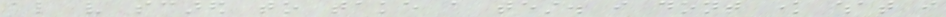also very scared to take a test. i dont know what i
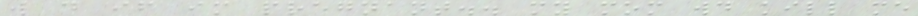will do if im pregnant.. my mom would kill me
